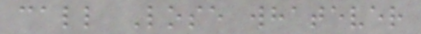call Lose whatever
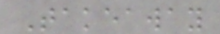Takeaway
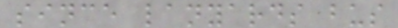since lanyards bus
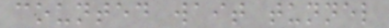counted wait tunnel
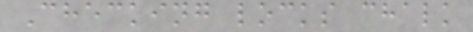Checking locks chalk
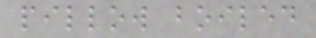pillow boiled
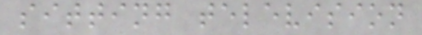sitting television
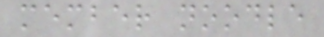member noodle
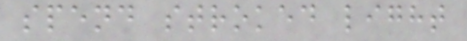spend stroked light
